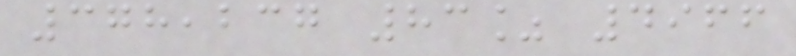378,237 83% 4966
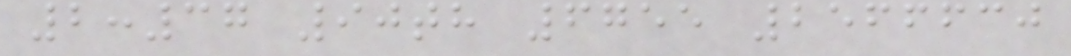2:37 90th 6755 2566630
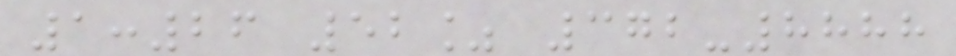1:26 52% 372-8888
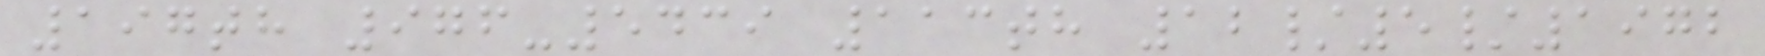197th 976-5439 113th 12/5/1972
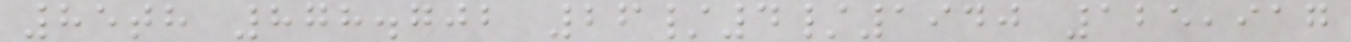85th 878.702 26/4/1940 125,917
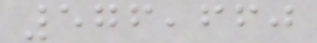576,660
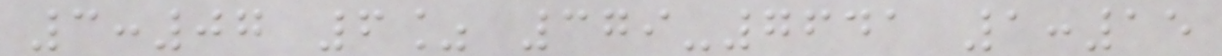3:07 6% 379-7641 1:15
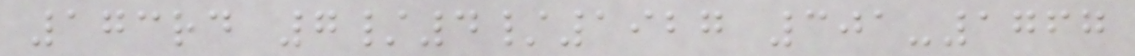173rd 7/4/1927 301-1767
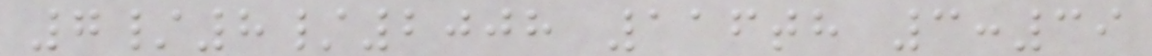7/8/2008 116th 3:39
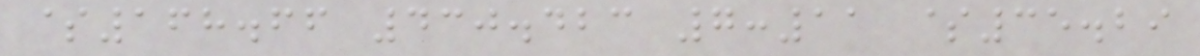$168.66 430.423 7:11 $35.29
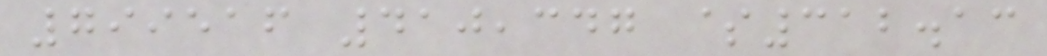799516 410,347 $312.13
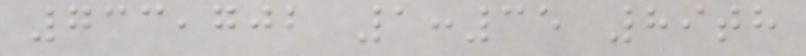733,702 1:35 89th
